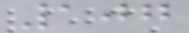107
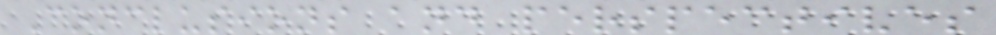Conclusions and perspectives
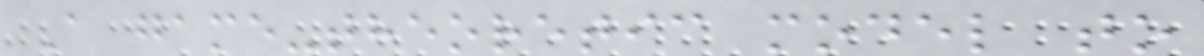A game-theoretic model to
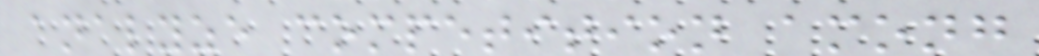analyze competition among
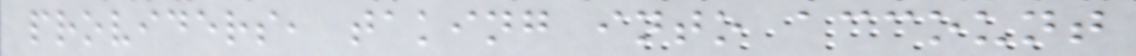providers, taking into account
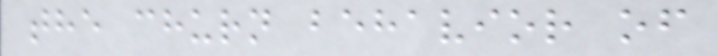the churn behavior of
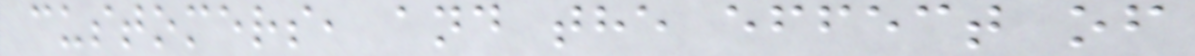customers, and the effect of
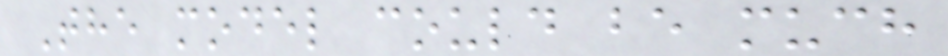The model could be much
